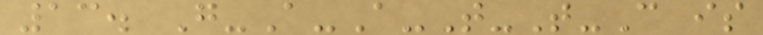13. G-A-A-T-T-C is
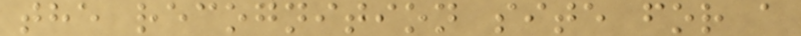the recognition site for a
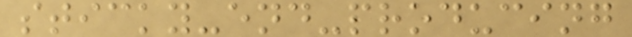sticky-end-producing
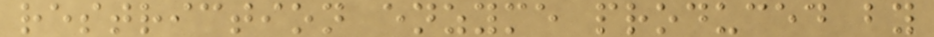restriction enzyme produced by
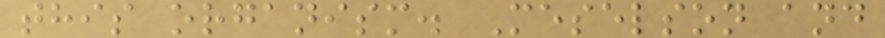this organism. Meselson and
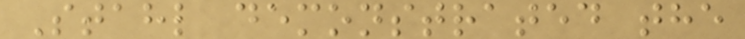Stahl demonstrated the
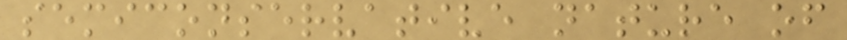semiconservative nature of
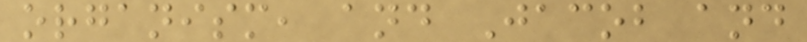organism, and Jacob and
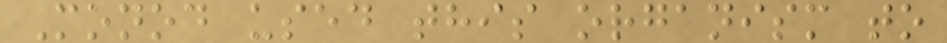Monod used this organism to
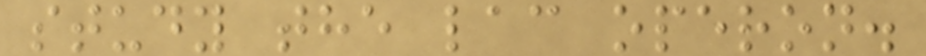study the lac operon.
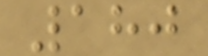180
